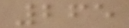265
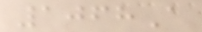1068A
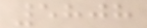5808
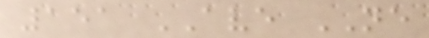151 AVE NE
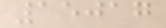15017
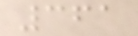361
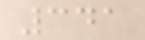341
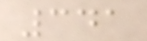341
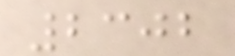2302
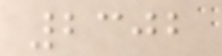2302
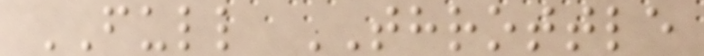FULL THROTTLE
